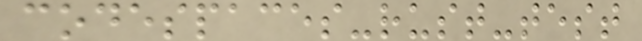codespaces-rust-test
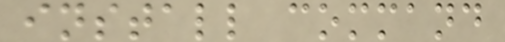install command
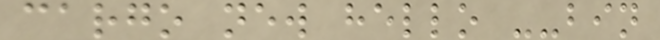cargo new hello --bin
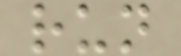run
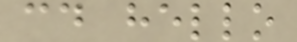cd hello
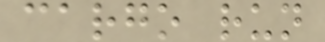cargo run
